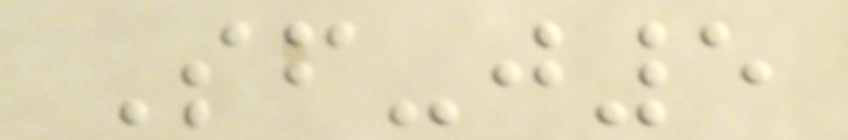Sf-j5
